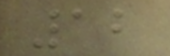12
